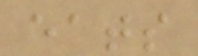eats
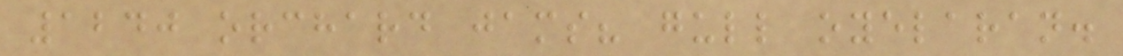1240 orchard jams? gull oyelaran.
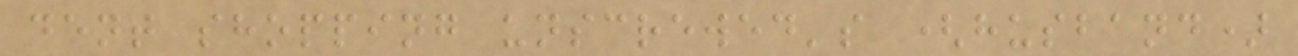dent shopping unscrewed's (husband)
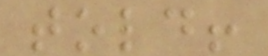told!
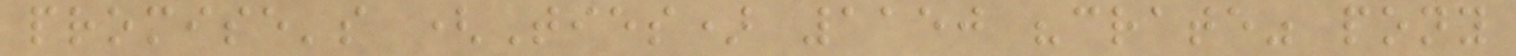promise's (Ties) 1150 "crate" pony
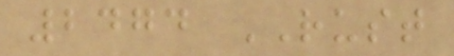2474 RUST
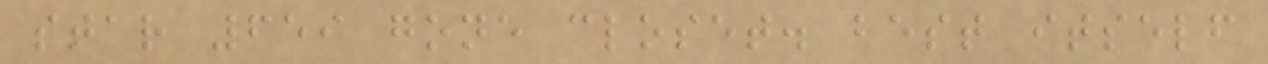star 659 gone closet. best itself
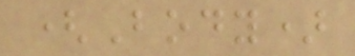(Body)
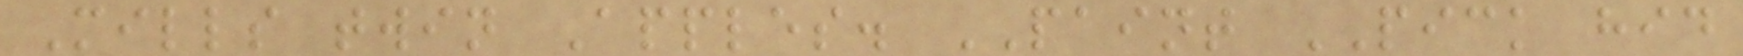Mills twin Apples. PAINT PICK hid
